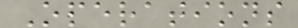Operations
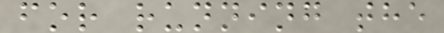for running the
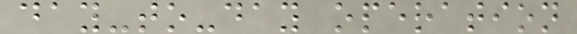day-to-day operation
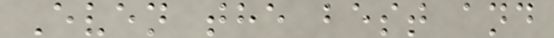Even the best and
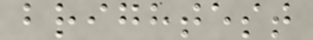brightest
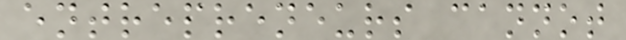entrepreneurs cannot
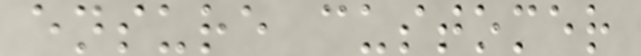ensure customer
